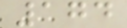174
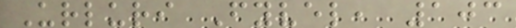Urluri Fyvel, 103
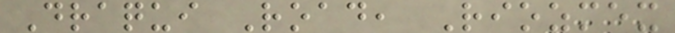Draqui Road, Riozmex
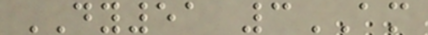DY51 3AM
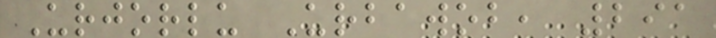Urjorlu Urbawob, 291
